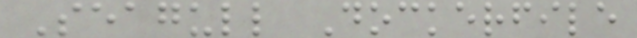Seagull Dockerfile
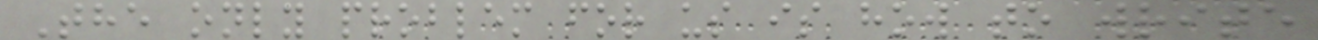The only problem for us is how to write
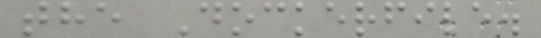the Dockerfile.
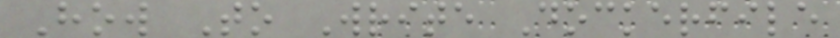How To Write Dockerfile
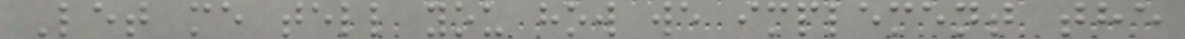Let me tell you how we implement the
